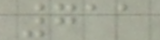711
